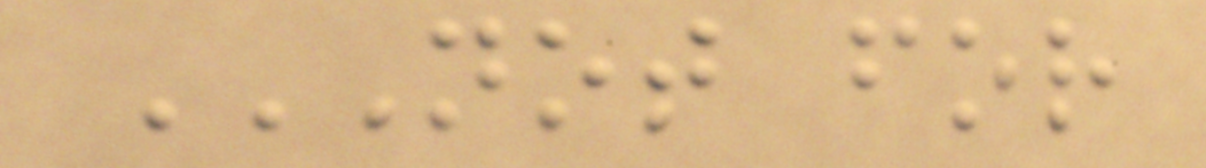NOT FOR
